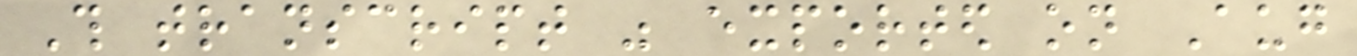This transcript was exported on Aug
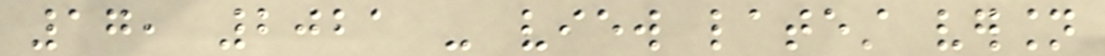17, 2021 - view latest version
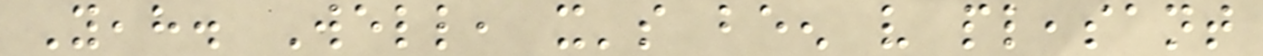Yeah. Well, it's been very pleasant
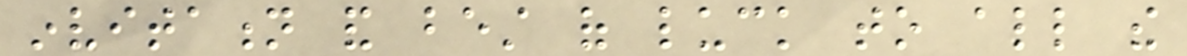invitation and best of luck to all the
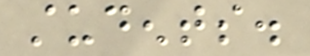students.
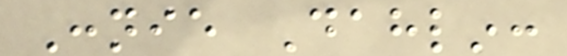Connie Dahlin:
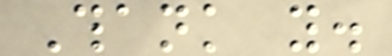Thank you.
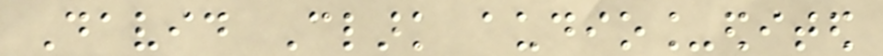David Clark audio_edited
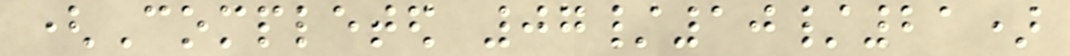(Completed 07/10/21)
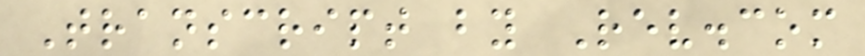Transcript by Rev.com
